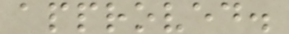approved.
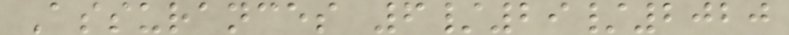Assurances 6/29/2020
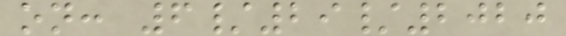on: 6/29/2020
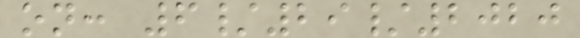on: 6/29/2020
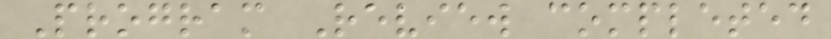Program Review completed
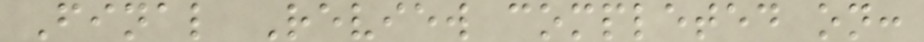Final Review completed on:
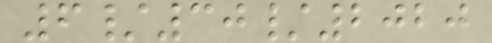6/30/2020
